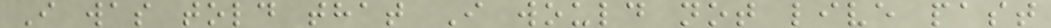I was told that I would not live past
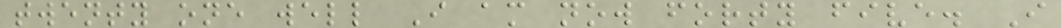twenty one well I am now forty five. I
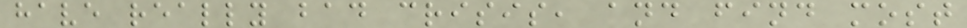have really bad crisis, and find most
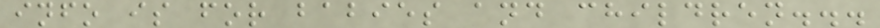info is for babies and children...
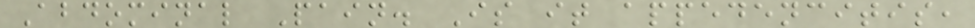Abdominal Pain. Is it appedencitis,
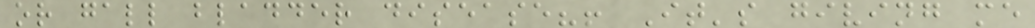or gall bladder disease?! It's giving me
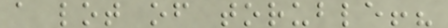a lot of toruble!?
